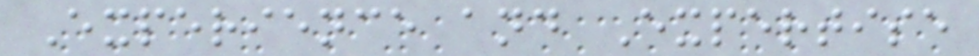Experience and Expertise
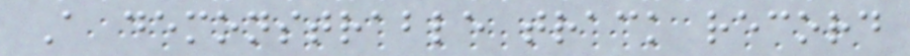A demonstrable track record
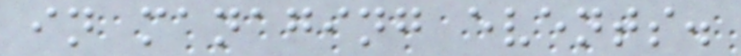in managing events.
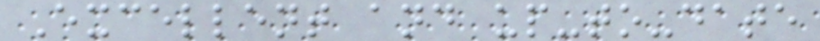Excellent and up-to-date
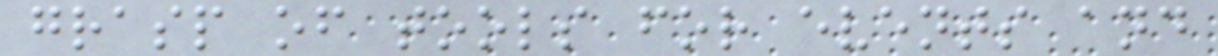grasp of tools for events and
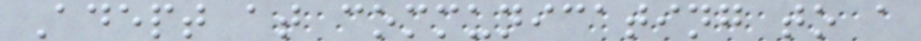Adept at communicating to a
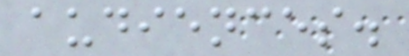audiences.
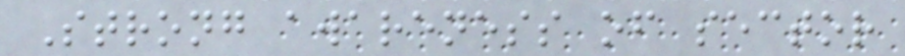Strong awareness of sector
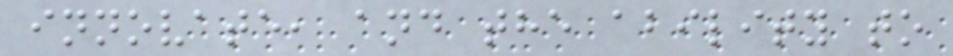innovate, and the ability to
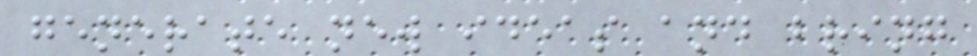generate new ideas and bring
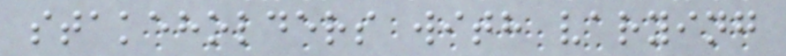stakeholders with varying
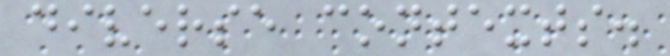diverse contexts.
